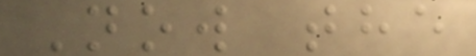Now the
